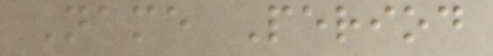Name Period
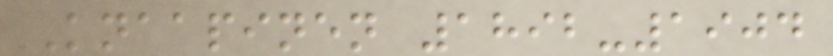Knaapinen 1892-1904
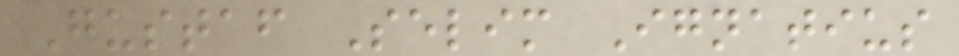Gustaf Selim Ignatius
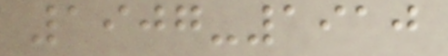1907-1910
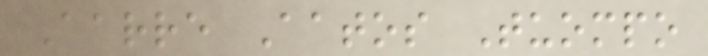Aarre Aatos Tuompo
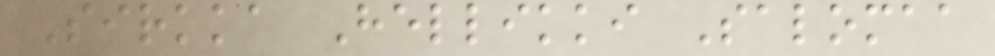Sirkka Hellikki Salomaa
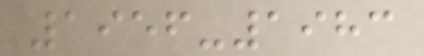1956-1983
